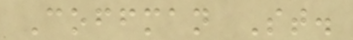Coffman St.
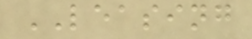LEASING
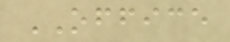OFFICE
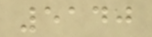5140
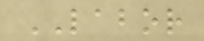LABOR
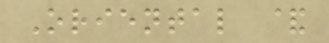Oriental &
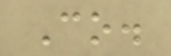Co.
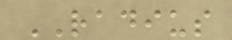RADIUS
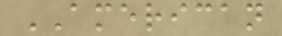AMERICAN
